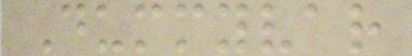Dummyvar
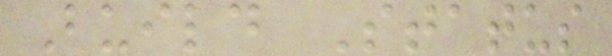Build Status
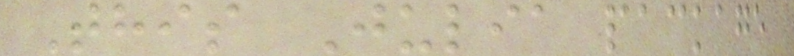This Julia package
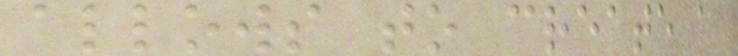allows to create a
